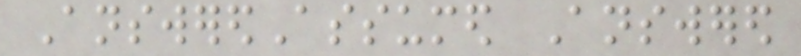AnsweredAssumed Answered
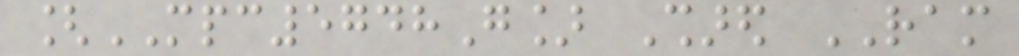[MPC5748G] Shared RAM
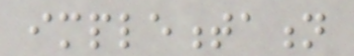implementation
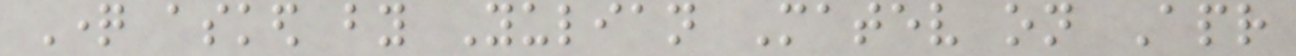Question asked by Yulian Matev on Apr
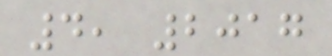4, 2017
